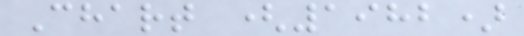Chart (1982)
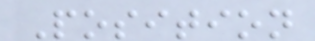Position
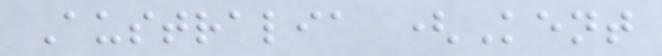Australia (Kent
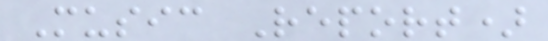Music Report)
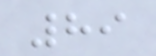89
